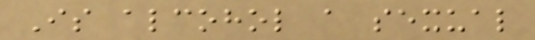Is alcohol a sexual
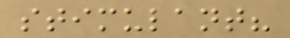stimulant?
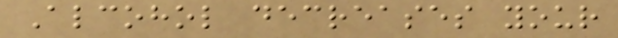Alcohol decreases your
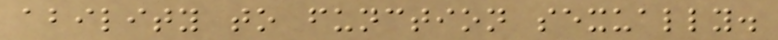ability to function sexually.
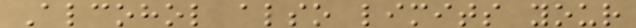Alcohol also limits your
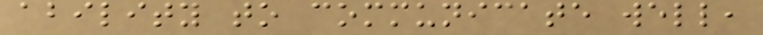ability to communicate well,
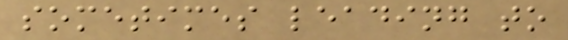sometimes leading to
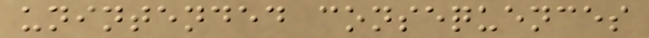unintended consequences
